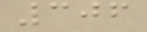306
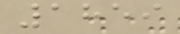1859
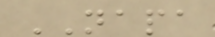NAPA
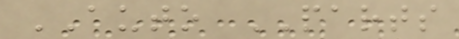AUTO PARTS
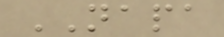NAPA
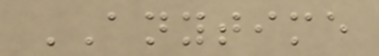ANYTIME
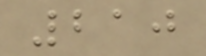210
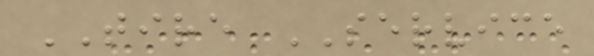TIRE SERVICE
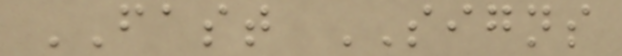FAST SIGNS
